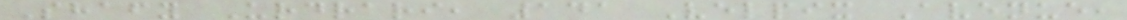Shafy Urdrari, 141 Velpix Avenue,
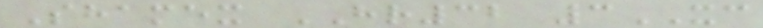Shamex HR32 3XC
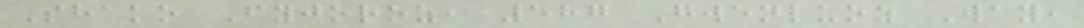Shako Fyjoroz, 587 Gwenluoz Way,
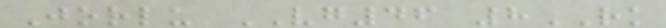Jorlu VG46 8RK
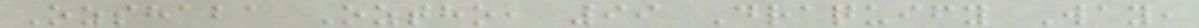Ozshaba Oztho, 99 Draquify Way,
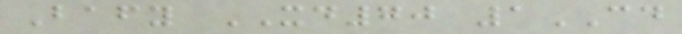Bafy XD70 1CD
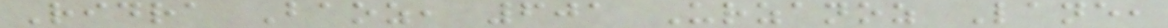Ridra Baoz, 601 Urzanoz Lane,
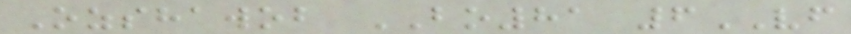Ozshawob BO81 6VF
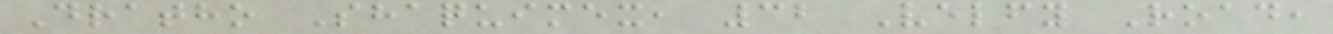Dratho Shaquimex, 32 Velfy Road,
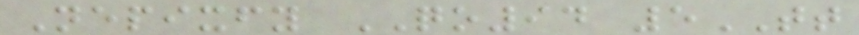Nepixfy QO94 5TT
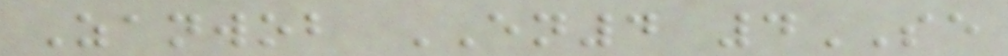Zanwob EN4 4SE
